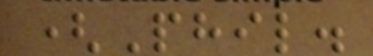(Phil.
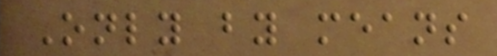Only by means
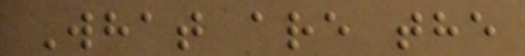What are the
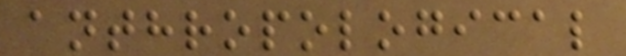anthropological
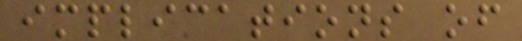implications of
